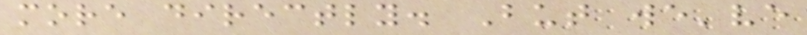more directly. But we've
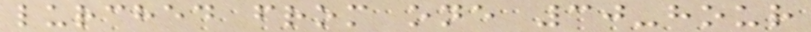lurched from one 30-hour
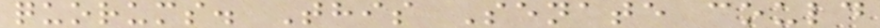quorums. This Senate could
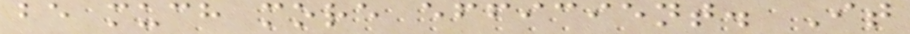be much more efficient. It
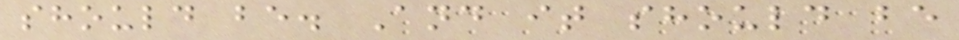should be. And it should be
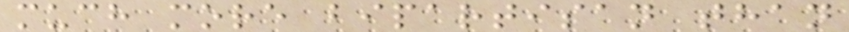much more bipartisan than
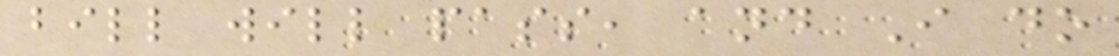bill will pass, and I do
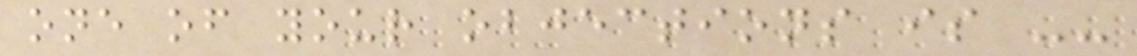one of your objections is --
